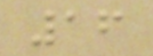16
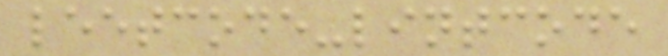leetcode-lintcode
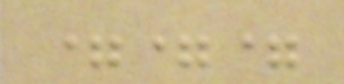===
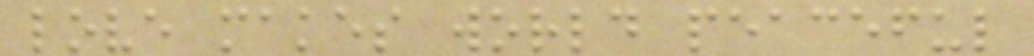love makes world peaceful
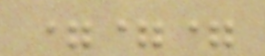===
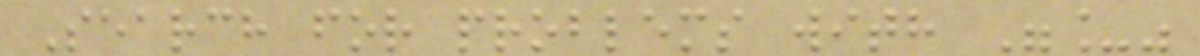Search for problems with "_"
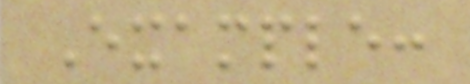Example:
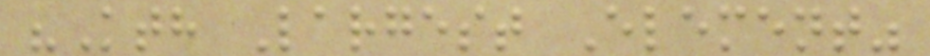"Kth Largest Element"
